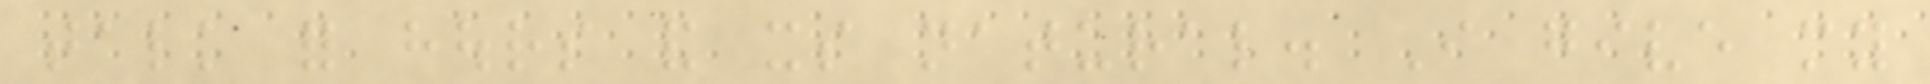talk for hours and its natural. I give my
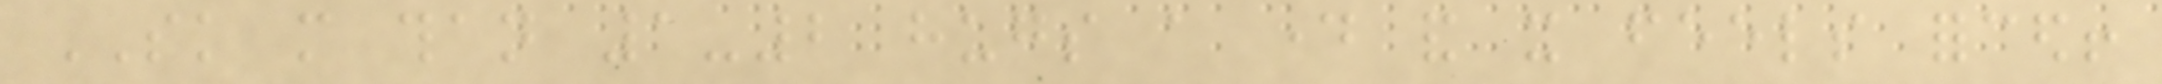SK more than 1-2 hugs a day and it feels forced!
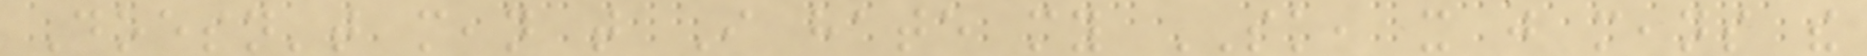Doesn't mean that I hate my SK, it just means the
